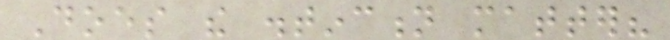Does the distinction matter?
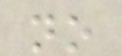no
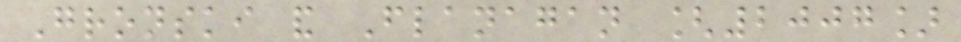Gronski and Flanagan [2007]
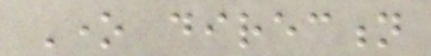One direction
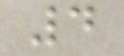4
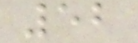52
